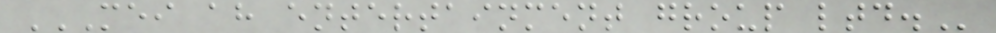MEI AH ENTERTAINMENT GROUP LTD.
